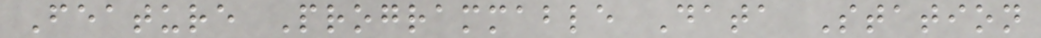Feature Programmable Data Station
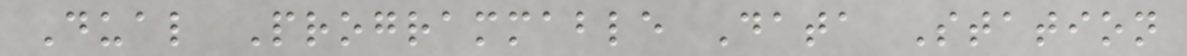Dual Programmable Data Station
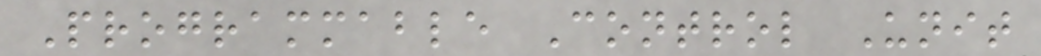Programmable Control Unit
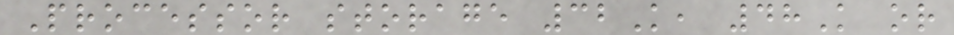Processor storage 32K, 48K or
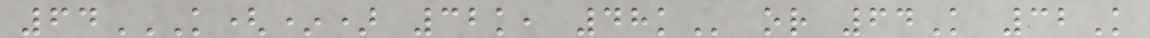64K(*) 32K, 48K or 64K 32K
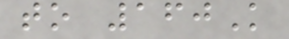to 160K
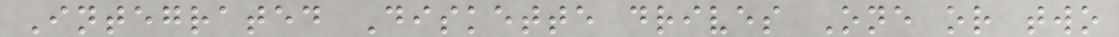Integrated Diskette drives One or two
